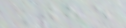The
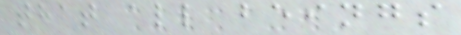that all beings
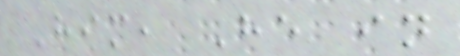Him, He in
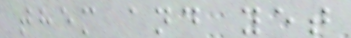them and yet
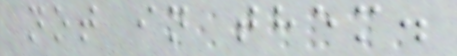not in them.
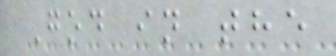God in the
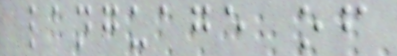language of
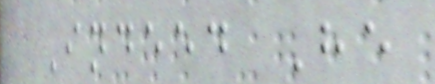Indeed He
